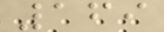169
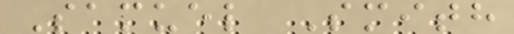Samuel Smith
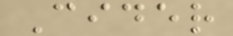Cider
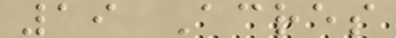19 Acres
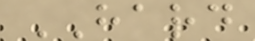HARD
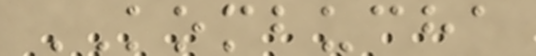KOMBUCHA
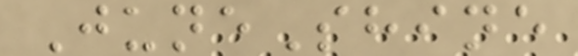JuneShine
